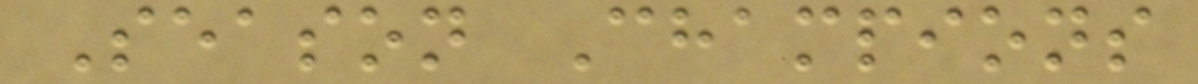Season Champions
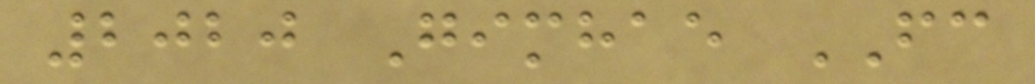2020 Gimhae FC
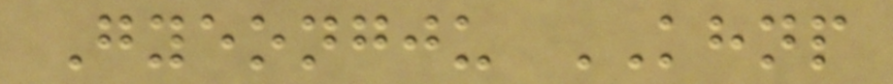Gyeongju KHNP
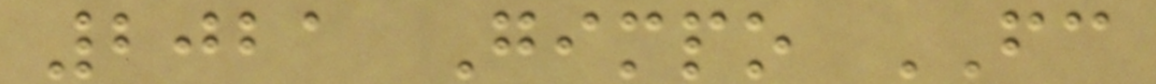2021 Gimpo FC
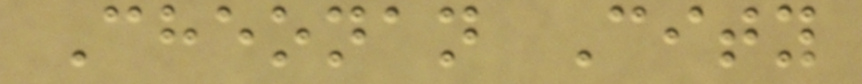Cheonan City
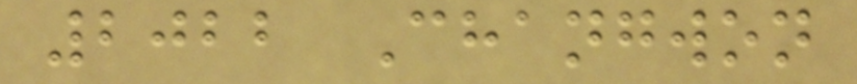2022 Changwon
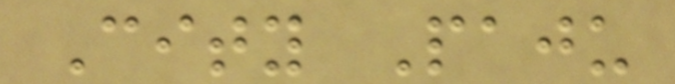City Paju
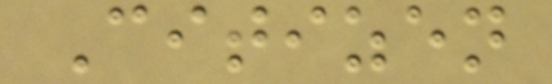Citizen
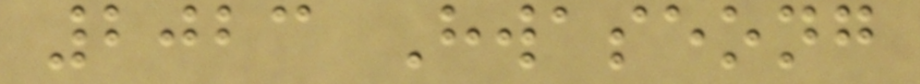2023 Hwaseong
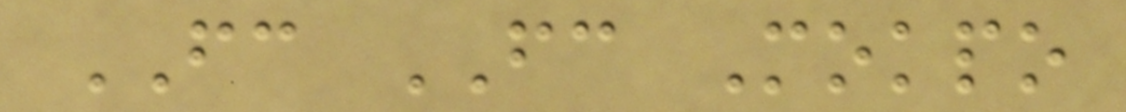FC FC Mokpo
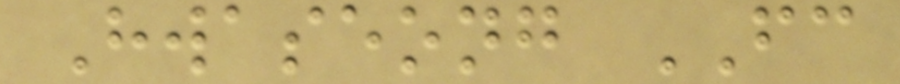Hwaseong FC
